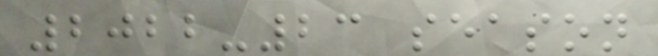2022-23 season
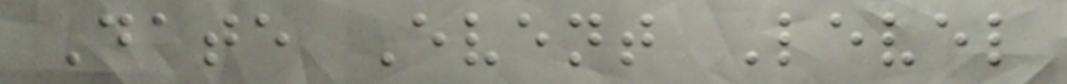Date Event Level
